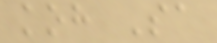koh Sa
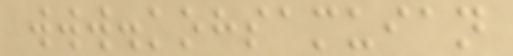www.kohsamuian
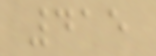415
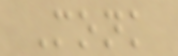Monk
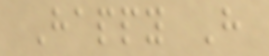Happy H
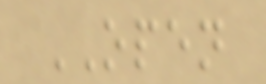OPEN
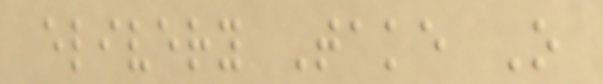elivery Take O
